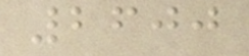2600
